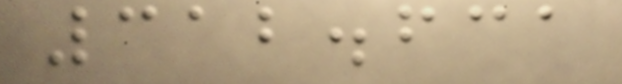312.631
